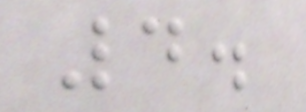4.
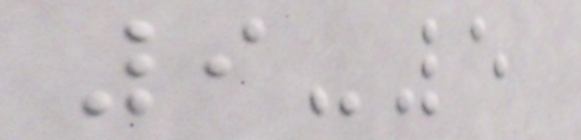9-5
